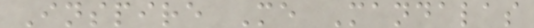Inspire Me Mandalas
